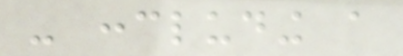- concluding a
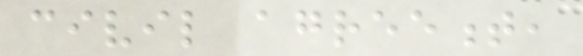civil agreement,
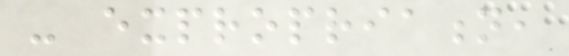- expropriation,
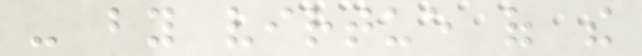- by virtue of the
